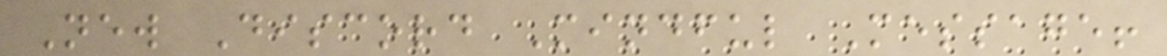New Discord Mindful Message!
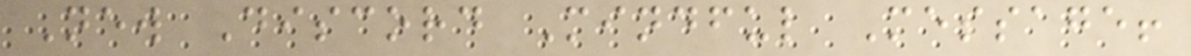New Discord Mindful Message!
